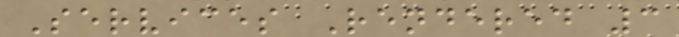Services Rendered 3
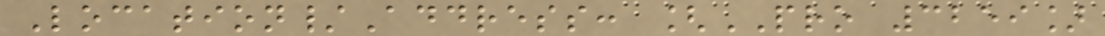Location/Address: [PRO 3259]
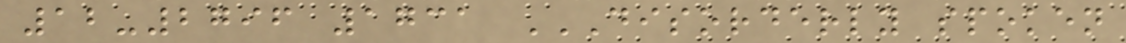12-2796 1731 DISORDERLY SPOKEN
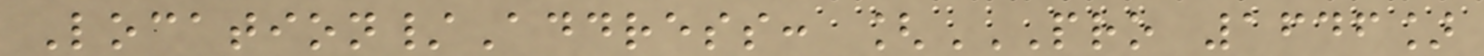Location/Address: [PRO 1646]
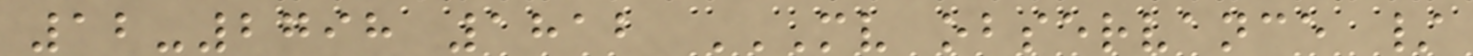12-2798 1812 MV OBSERVANCE /
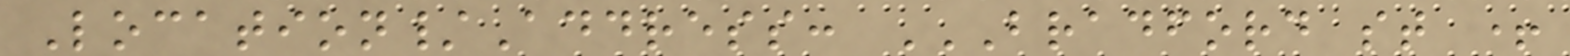Location/Address: BRADFORD ST +
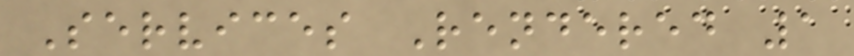Services Rendered 1
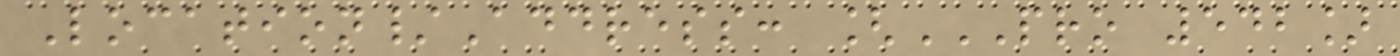Location/Address: [PRO 542]
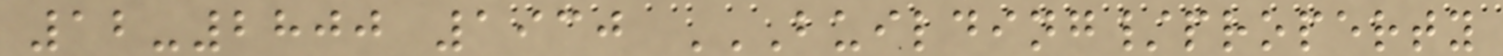12-2800 1930 BUILDING/PROPERTY
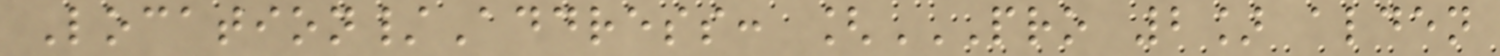Location/Address: [PRO 2] ALDEN
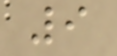9
